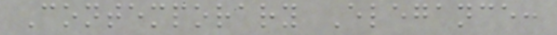Contemporary Elegance:
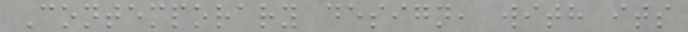Contemporary design, with its
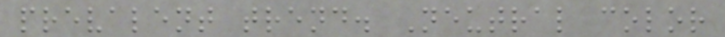prevalent trend. Neutral color
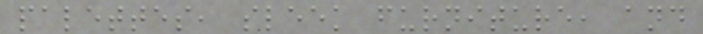palettes, sleek furniture, and
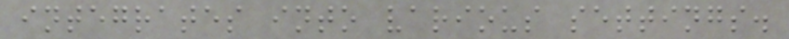integrates into various settings.
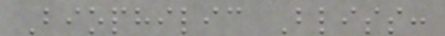Biophilic Bliss:
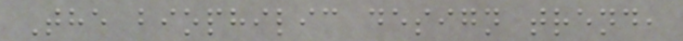The biophilic design trend,
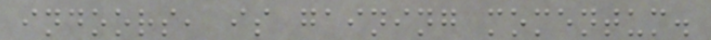indoors, is gaining momentum.
